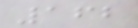162
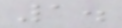1.
